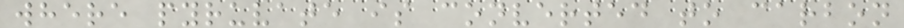where pyruvate is converted to carbon
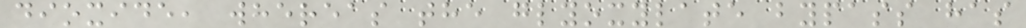dioxide, whereas the glyoxylate bypass has
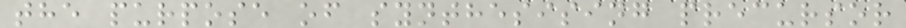the purpose of synthesising precursor
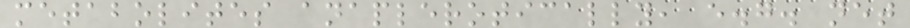metabolites anaplerotically, e.g. net
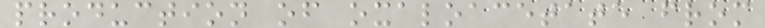production of oxaloacetate from
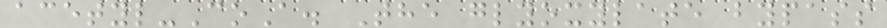acetyl-CoA. The glyoxylate bypass
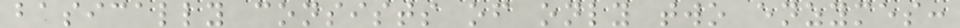basically consists of only two enzymes:
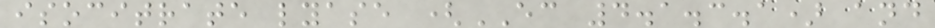isocitrate lyase (EC 4.1.3.1) and
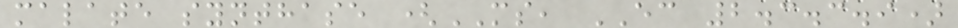malate synthase (MS, EC 2.3.3.9)
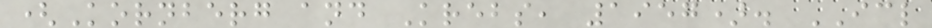(Kornberg and Krebs, 1957). ICL
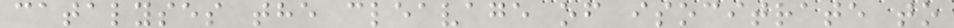catalyses the cleavage of isocitrate to
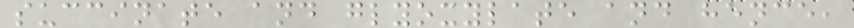succinate and glyoxylate and hence,
